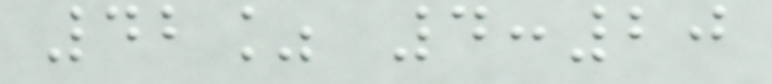42% 4:20
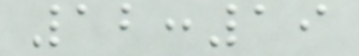12:19
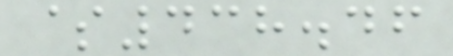$438.46
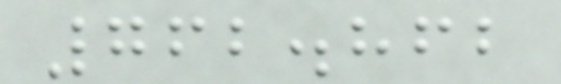762.862
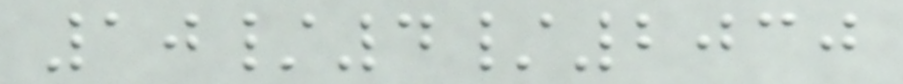10/4/2030
